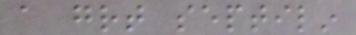a great septilin
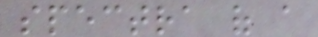spectra of a
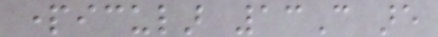particular 13C are
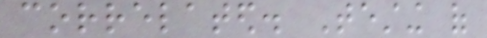correlated. Testing of
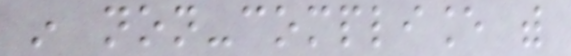in non-compliance with
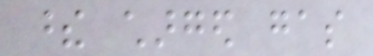these charged gas
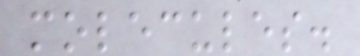molecules.
